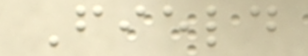Field
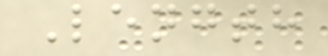Length
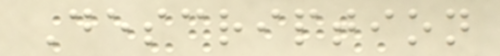Description
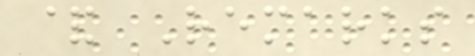& Remarks
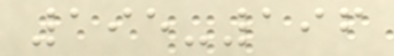195-196
